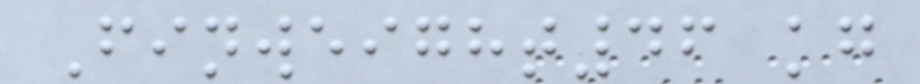Finweight46 kg
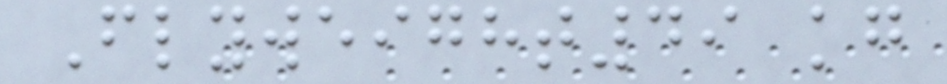Flyweight49 kg
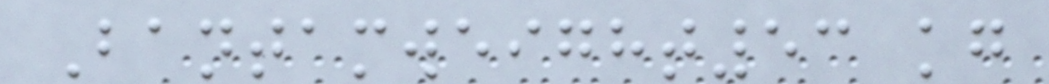Bantamweight53 kg
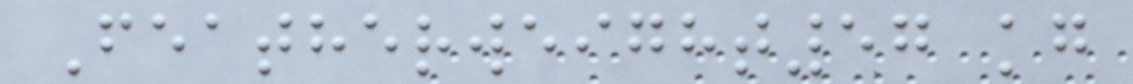Featherweight57 kg
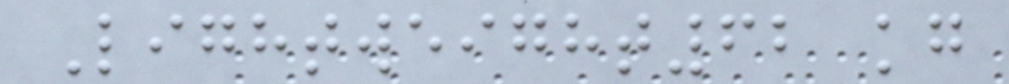Lightweight62 kg
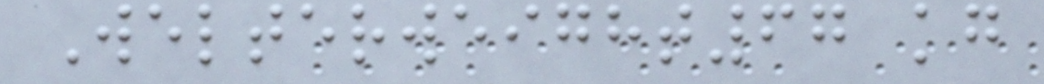Welterweight67 kg
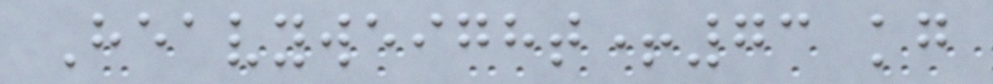Heavyweight+73 kg
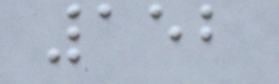152
